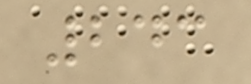243
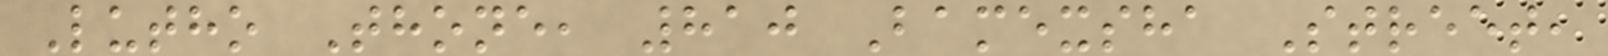Lutho Thone, 810 Bamexsha Street,
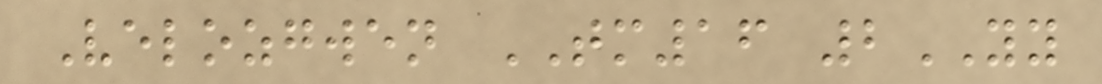Velozgwen TM16 2YY
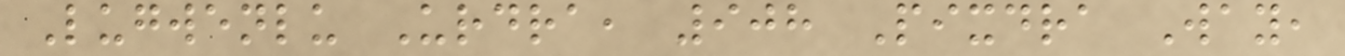Lugwenlu Urdra, 908 Pixdra Way,
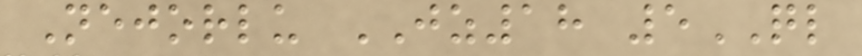Nejorlu JZ18 5QL
